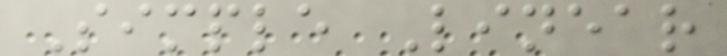Simple Linear
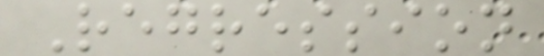Regression
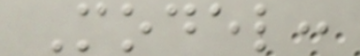Model:
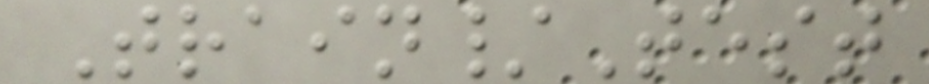Train/Test
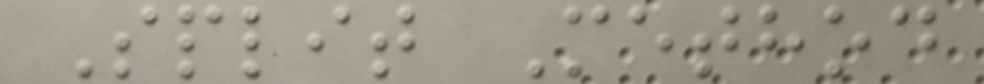Split Method
